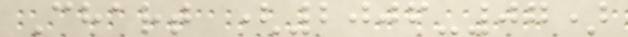Chart (2006-07)
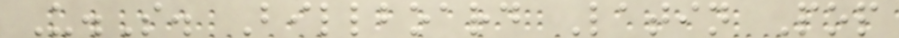U.S. Billboard Latin Pop
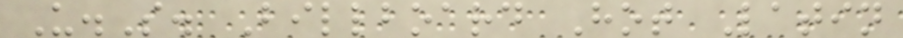U.S. Billboard Hot Latin
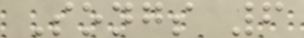Songs 6
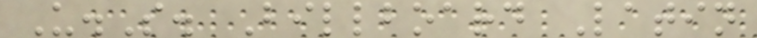U.S. Billboard Latin
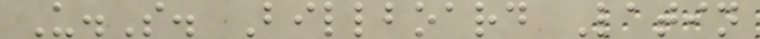U.S. Billboard Latin
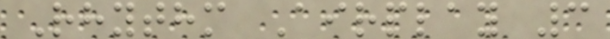Rhythm Airplay 3
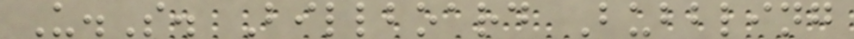U.S. Billboard Bubbling
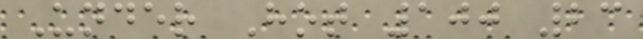Under Hot 100 23
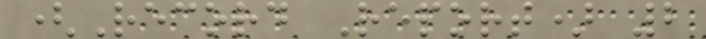(Record Report) 2
